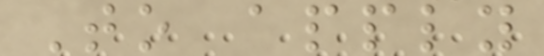To apply
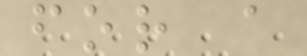for a
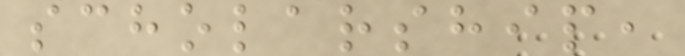scholarship,
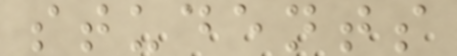students
